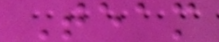Team
